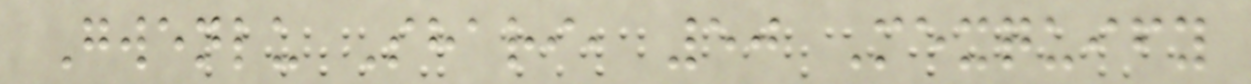Gwenlu Shari, 50 Mexquify
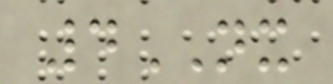4NX
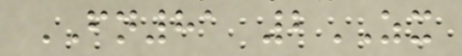FN81 2ZX
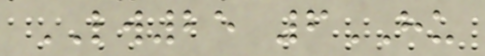LW25 6HU
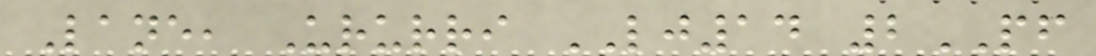Lane, Ururri LJ14 2PF
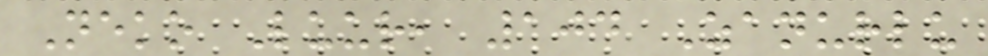Neko Luur, 104 Zanurlu
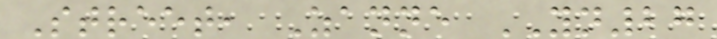Street, Zanne YN27
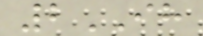2IH
